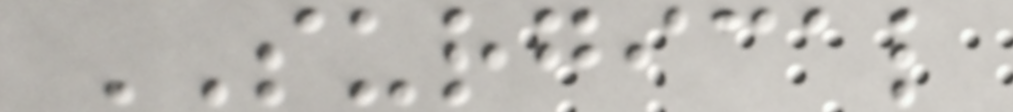SURGICAL
